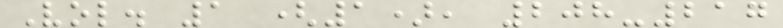Vol. 1 (1), 208-217
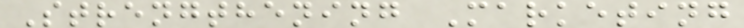Strengthening Marketing
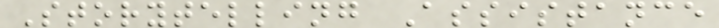Storytelling Assistance
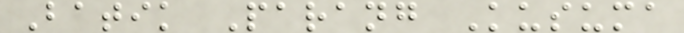Batik Parang Kusuma
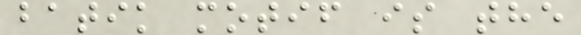batik motif is the
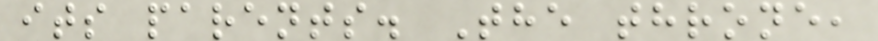its parents. The throne,
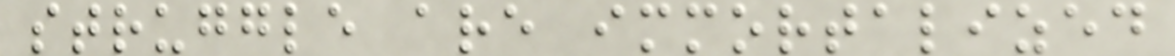struggle are immortalized
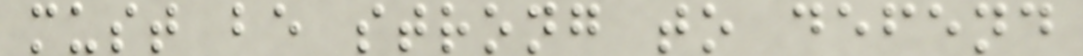must be strong to defend
